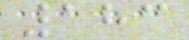183
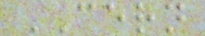CERN
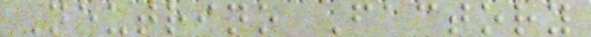Neutrino Factory
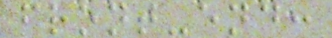front-end:
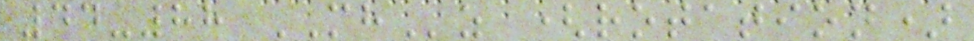44-88 MHz (rotation)
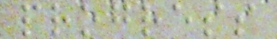progress
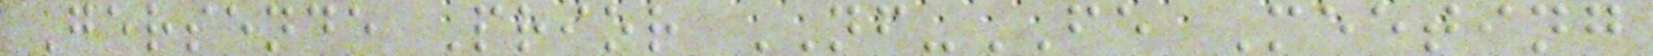Gersende Prior NF-FE Meeting
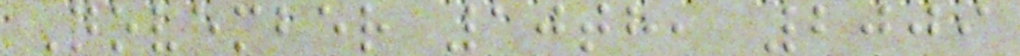November 10th, 2009
